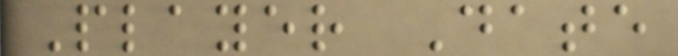Player Date
